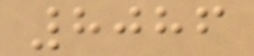8086
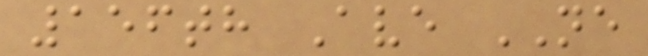156th Ave NE
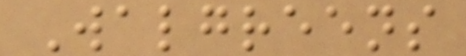Walgreens
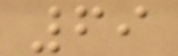69
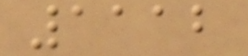1112
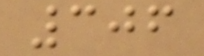306
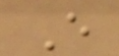E
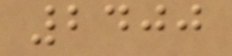2400
